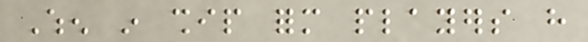When in ship form players have
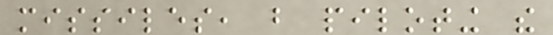missiles, but piloting the
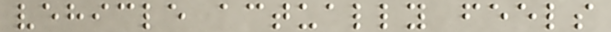vehicle actually feels
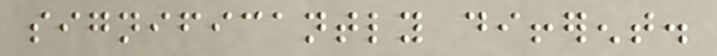significantly different.
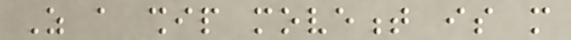As a ship movement is more
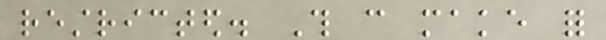restricted. This can make for
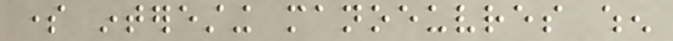some interesting manoeuvres when
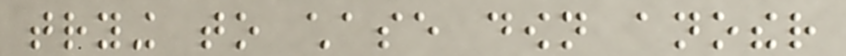trying to chase down another
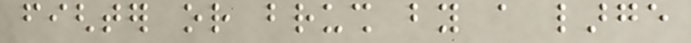fighter or brush by a large
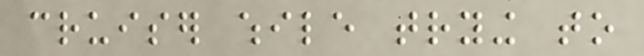cruiser while trying to
